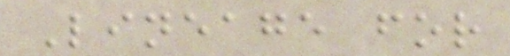Lineage for
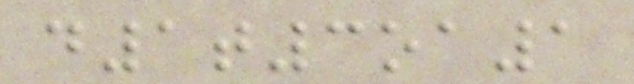d1t3oa1
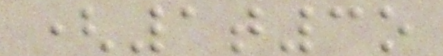(1t3o
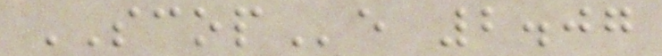SCOPe 2.07
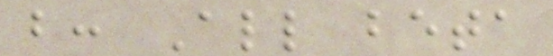b: All beta
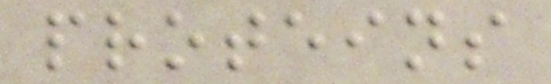proteins
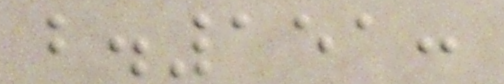b.151:
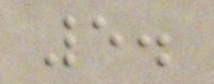5.
